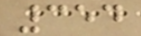354
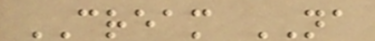CREAM NA
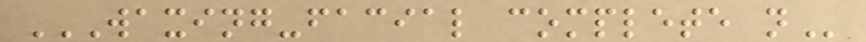WAXING-FACIAL COMPLETE N
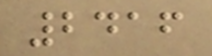2416
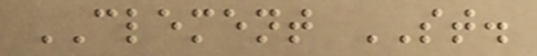CLEMENT ST.
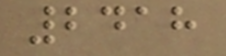2418
